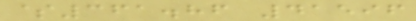$361.86 41596
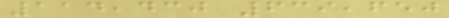114,430 639,650
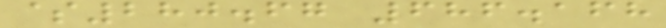$280.67 686.168
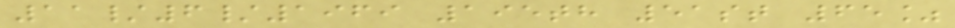11/6/1969 195th 51st 65%
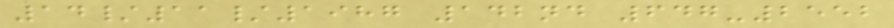14/11/1987 142nd 647-2552
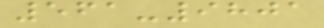561-9801
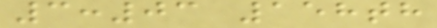3:03 158th
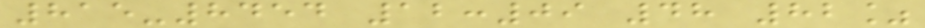815-8454 12:09 48 82%
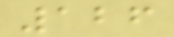126
